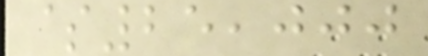$25,000
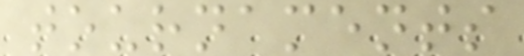tournaments
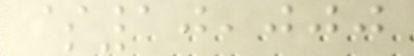$10,000
